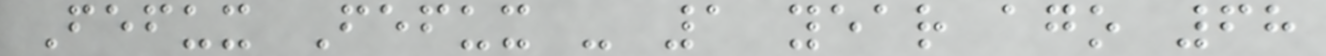Fefux Fefux - 1 year ago 68
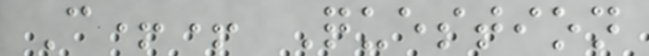C++ Question
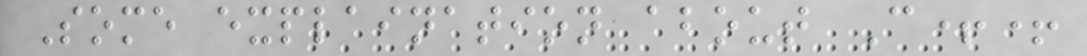Some explaination about C++
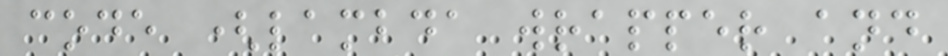code (lambda wrapper and
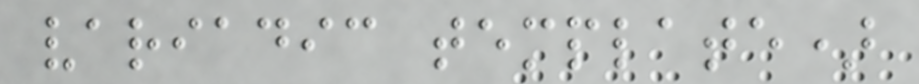variadic template)
